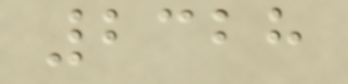2328
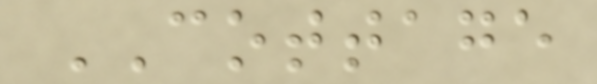COTTAGE
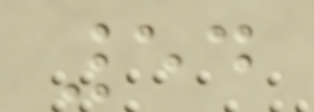54
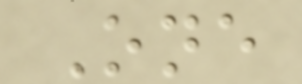One
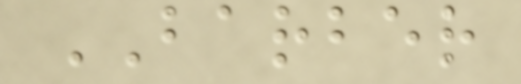BARBER
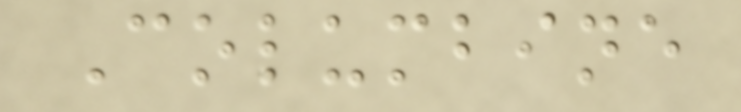Columbine
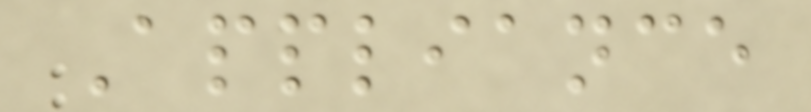Appliance
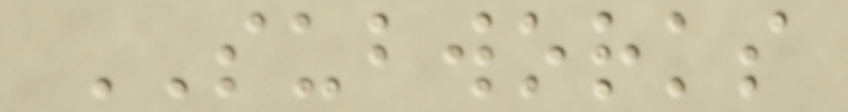SUBWORKS
